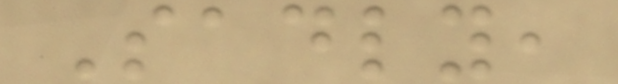Sadly,
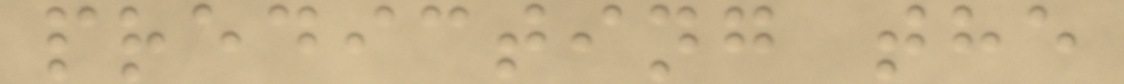predicting the
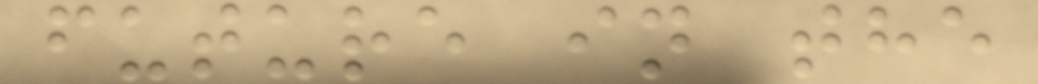future in the
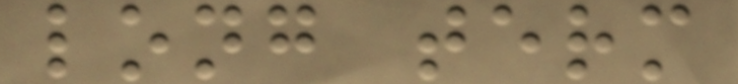long term
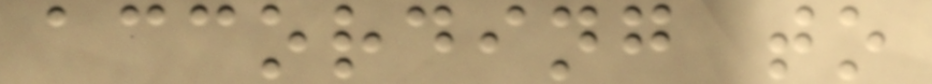according to
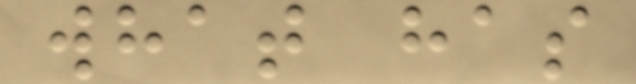what has
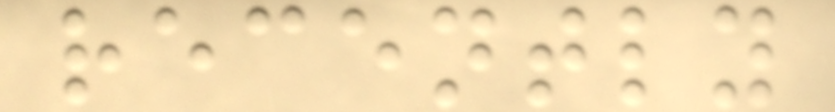recently
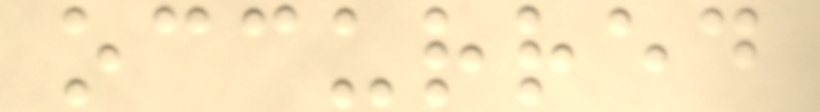occurred
